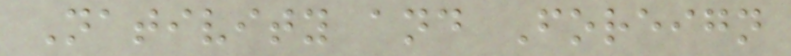Nativity and Foreign
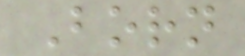Born
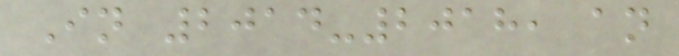In 2014-2018, an
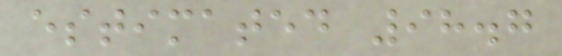estimated 98.7
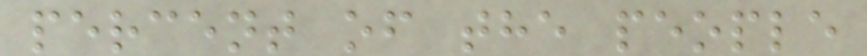percent of the people
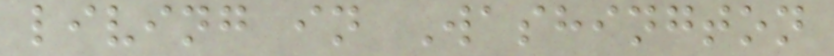living in Washington
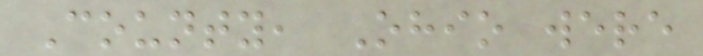County, Ohio were
